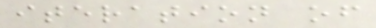iteration of
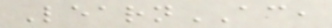LearnAC,
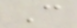C
